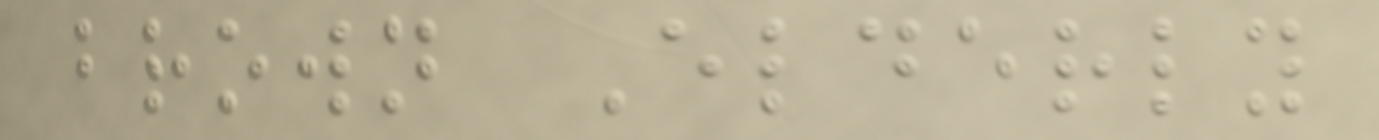brown Elderly
